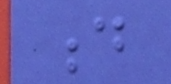d
